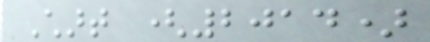Chart (2014)
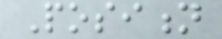Position
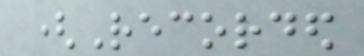(Recorded
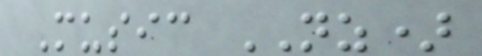Music NZ)
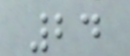24
